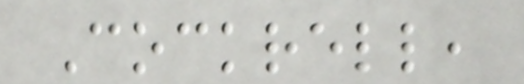Cockrell,
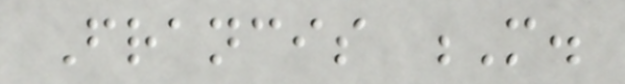Francis M.
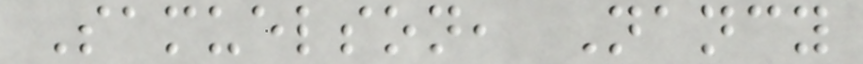Samuelson, Nancy
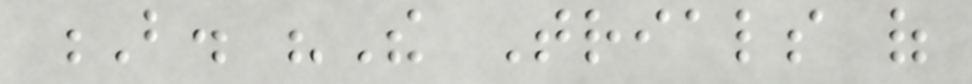B. "The Trials of
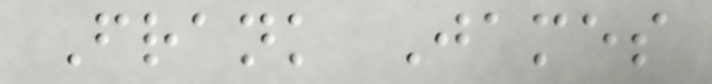Frank James
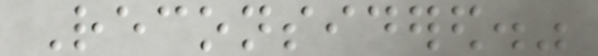Reconsidered."
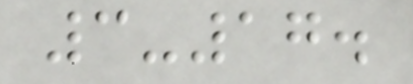3-17.
